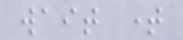wait time
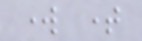work time
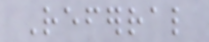Referral
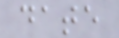date
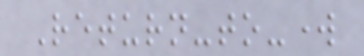Return-to-work
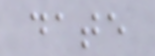date
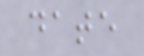date
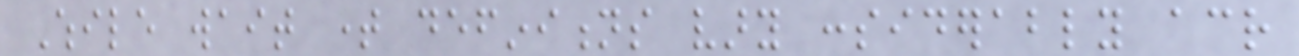While wait time definitions vary considerably across
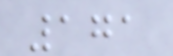171
